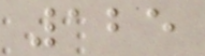125
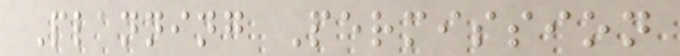Planning Permission
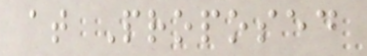at Proposed
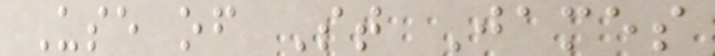Use of St James
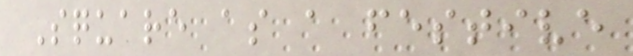Square as a festive
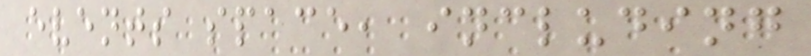events space, including
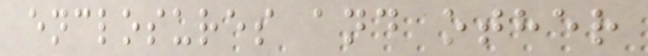enclosures and other
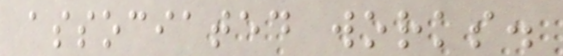associated works.
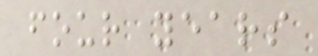four years
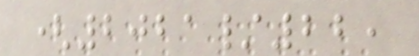(2021/22,
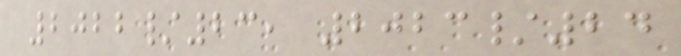2022/23, 2023/24
